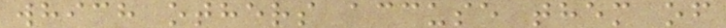which others accuse them of
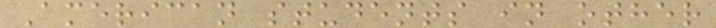American students in other
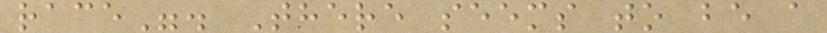race". There seems to be a
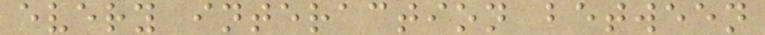every interaction between
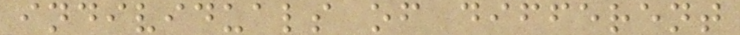individuals of different
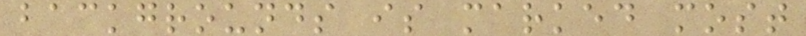backgrounds is marked most
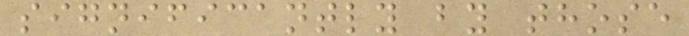significantly by those
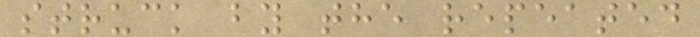struck by the repeated
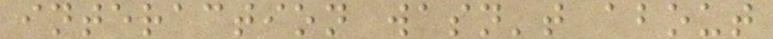interaction wasn't about
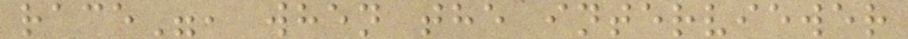race", when the interviewer
